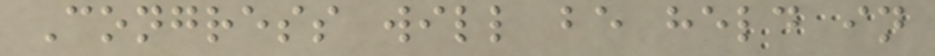Congress will be held in
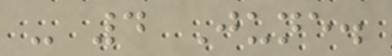- 4 June.
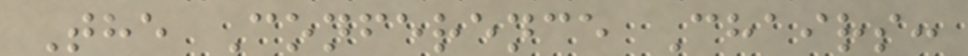The Conference Chairs:
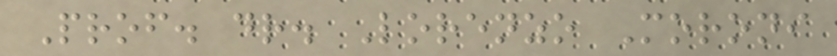Prof. dr. Lorenzo Moroni
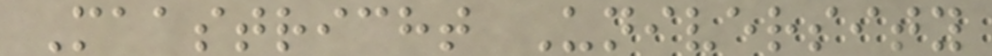Maastricht University
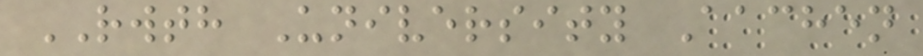RWTH University Aachen
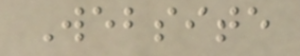Website
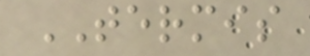TERMIS
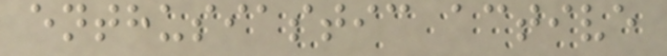enthusiastic active
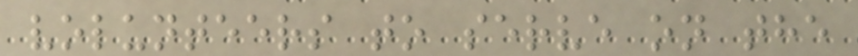volunteers to serve on the
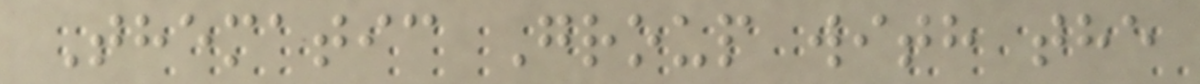Thematic Group with the
